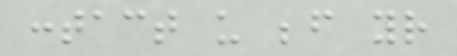contact us before your
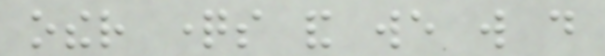other questions and we will do
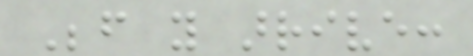Before you arrive:
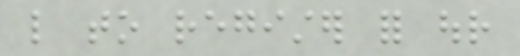like to register for our
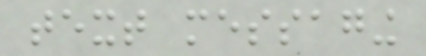text messaging
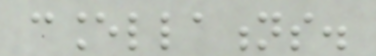cancellations.
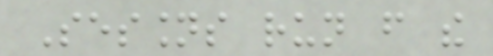Sessions run from the
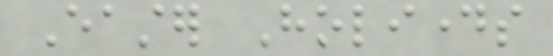Easter Holidays
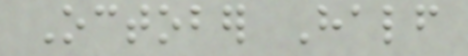October Half
